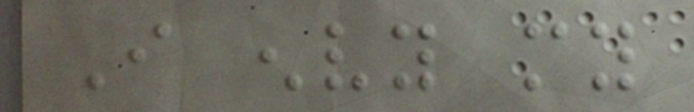I envy my
